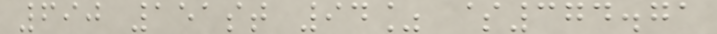690 151st 94% $374.71
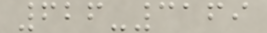626-3169
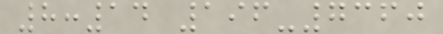8:14 196-7360
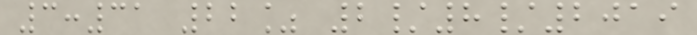3:31 22% 2/8/2019
